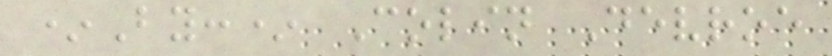*By:* Colin Devroe
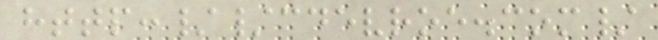http://cdevroe.com/
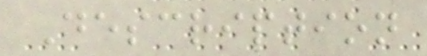Description
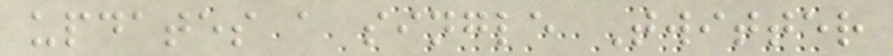updates a single Twitter
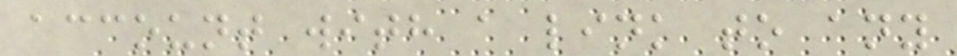account with a link to any
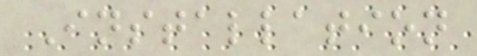Installation
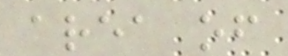area of
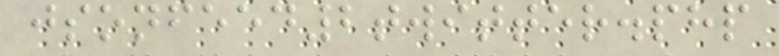jsonfeed2twitter.php
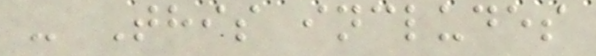- This includes
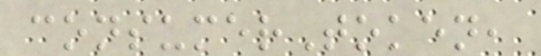consumerToken,
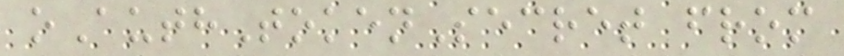oAuthTokenSecret from
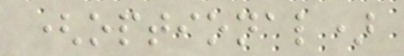(optional)
